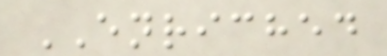ENRICHED
